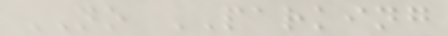NO PARKING
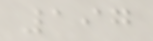197
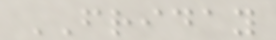FRIDAY
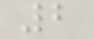2
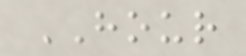HOUR
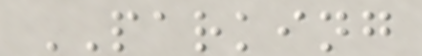PARKING
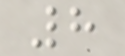8
